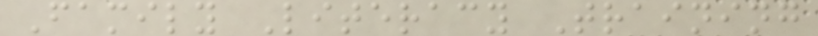Family Literacy Training
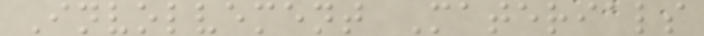Involvement Materials
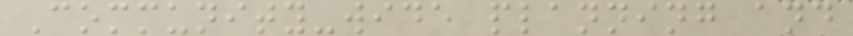Community-wide planning and
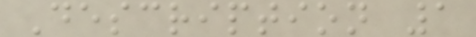Description 1
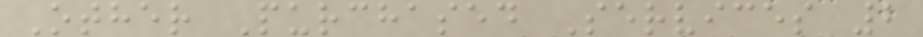Other Purchased Services 2
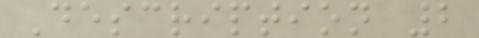Description 2
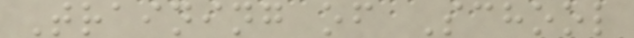Training of School
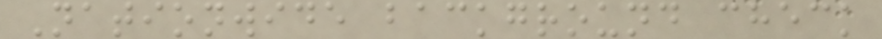Nationwide background check
